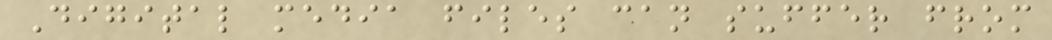Digital media files can suffer from
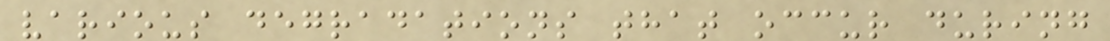various degradations that occur during
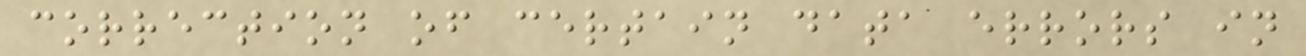correction of certain data errors in
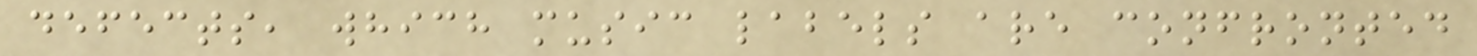defects, which music labels are confronted
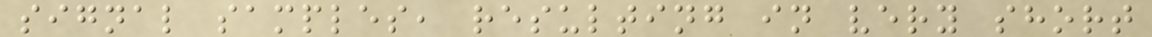signal samples, resulting in very short
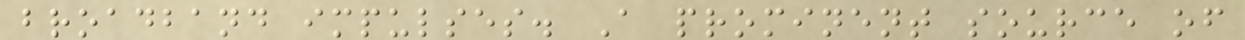broadband impulses. A prominent source of
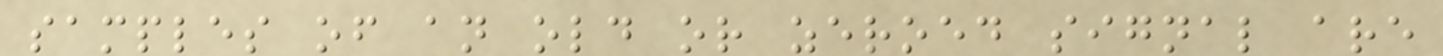samples of an old or zeroed signal are
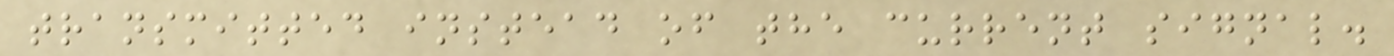transmitted instead of the current signal.
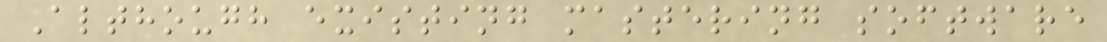Although existing mastering software
